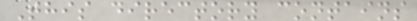This directory contains
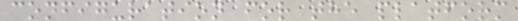configuration for the platform
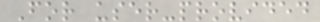For user-provided
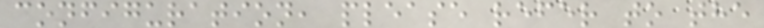configuration, please refer to the
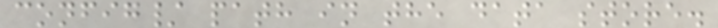config/ path in the data store.
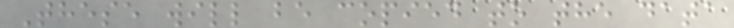These will be copied to the data
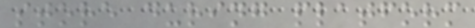store during platform
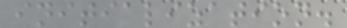initialization.
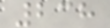238
